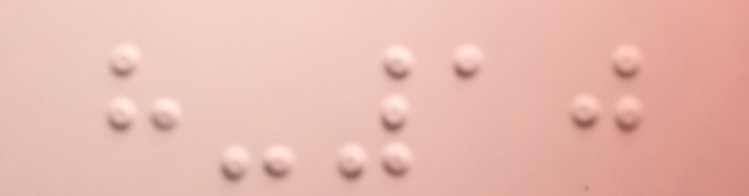h-10
